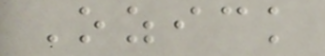Ozick
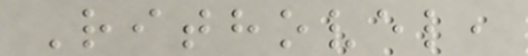Rithovel,
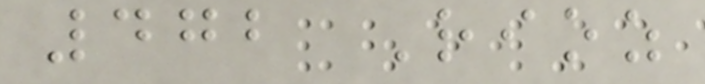472 Rioz
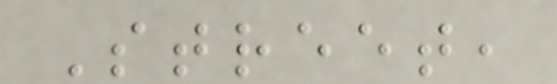Street,
